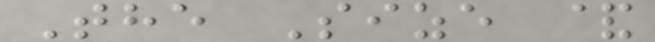The Size &
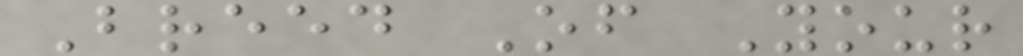Breed Of Your
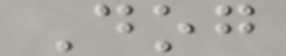Dog
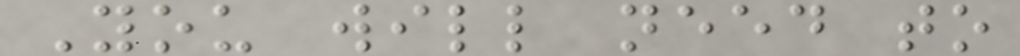You will need to
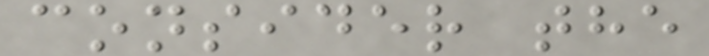consider the
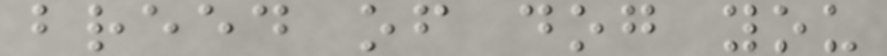breed of dog you
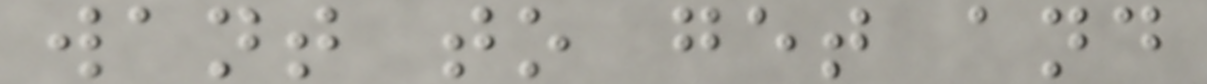want to get and
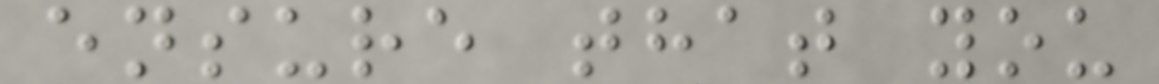ensure that you
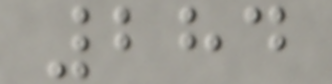284
